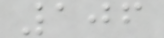106
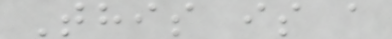This is a
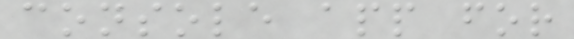console app for
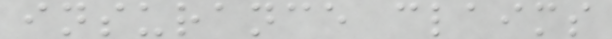insurance claims
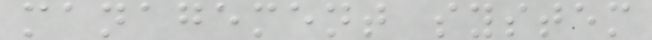management system
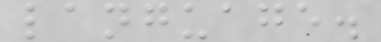language.
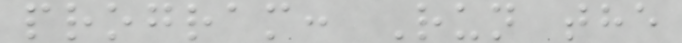program: Run the
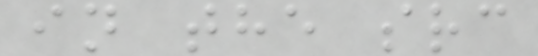in the src
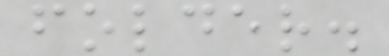folder.
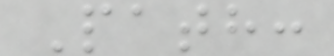Path:
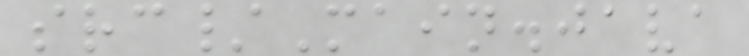src/Main.java
